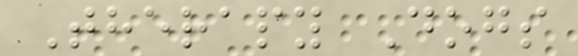Therapy Dogs
